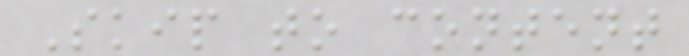Skip to content
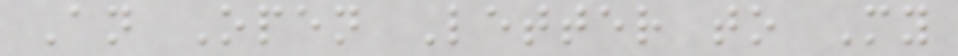An Open Letter to My
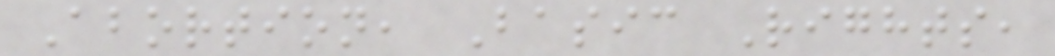Abortion, Basic Rights,
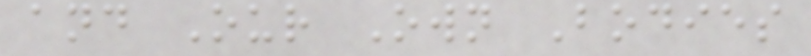and Our Own Bodies
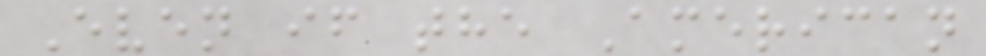Even if the American
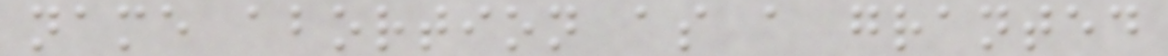name abortion as a granted
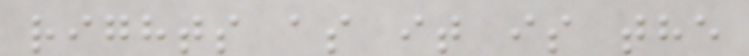rights as it is the
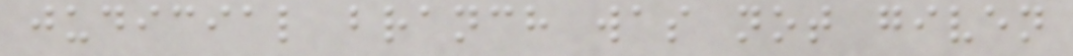judicial branch was not given
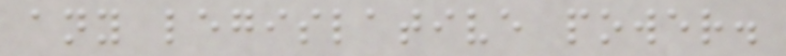any legislative power.
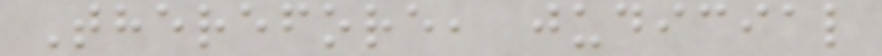Therefore, judicial
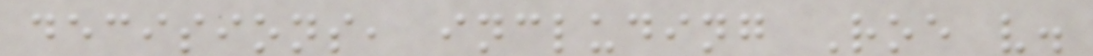decisions, including Roe v.
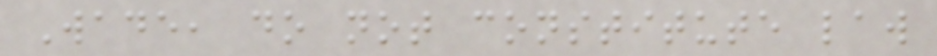Wade, do not constitute law
